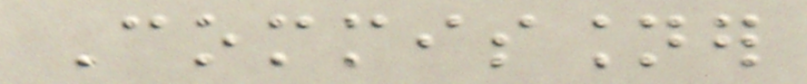Commissioner
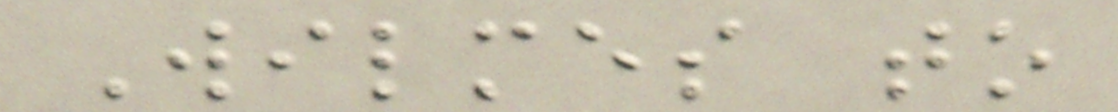Wilmes to
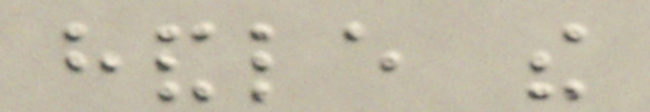handle the
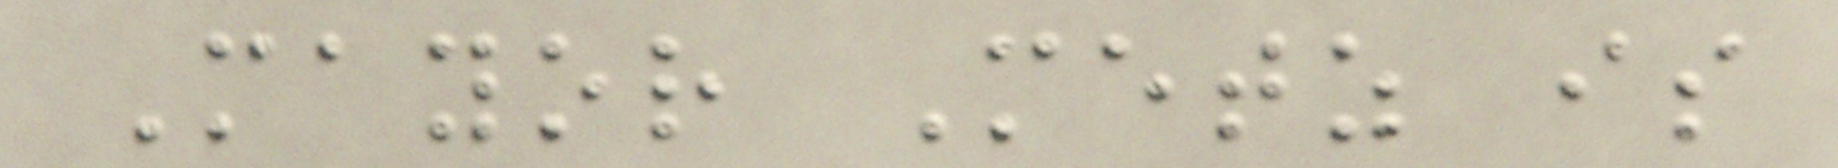Mayor Metz is
